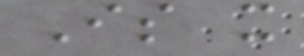Is it
